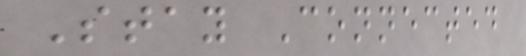Stay Connected
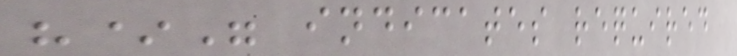"*" indicates required
